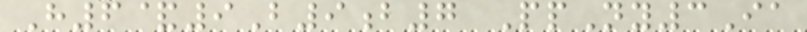H6&9B9b7 PpNy3Ia
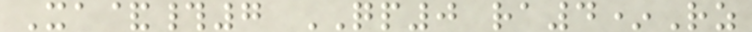Xa&#7 QP0 ra4*Rz
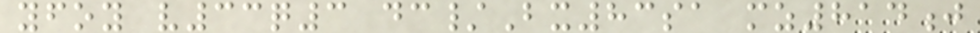yfoy v33q3 dc/Bx83sa mz814j
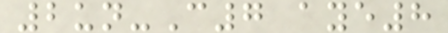2un-C7 aye8
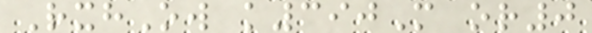RxhOw k390M or0
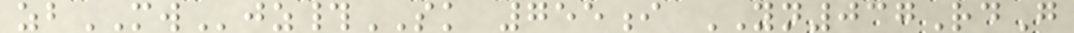zbMWjz#SK 755i YN037RdG
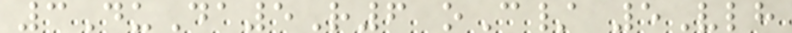3DuDa5R6 oC/ 5Vlh
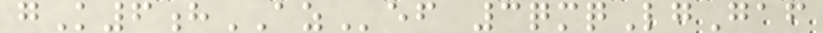gK6hAZef 3qmqLgGaf
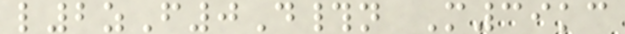l2zF0D#n M39kc
